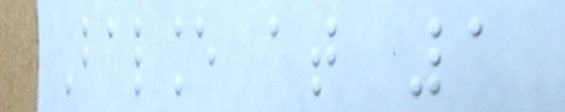Balance at 1
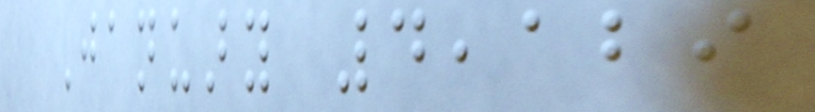January 4,129
